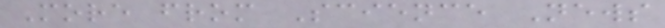More from Science News
